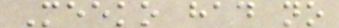Meeko had no
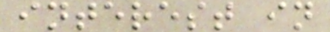interest in
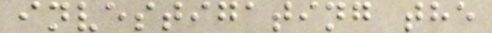investigating the
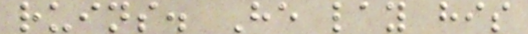ruins. He lay his
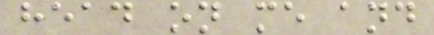head on me and
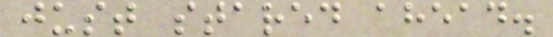just stared ahead.
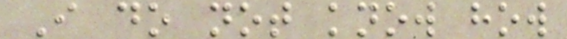I do not know how
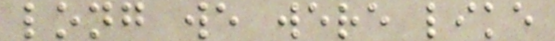long we were like
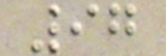97
